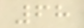68
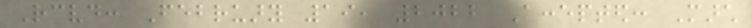Received: February 19, 2022 Accepted: March
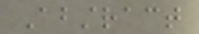Abstract
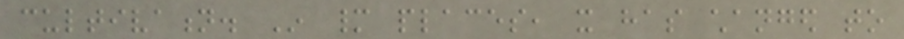cultivation. In many places, it has changed to
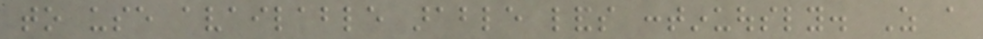to use available arable lands continuously. As a
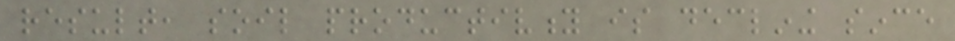result, soil productivity is declining since
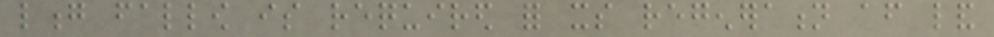long fallow is required for its regeneration after land
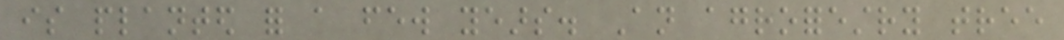is planted for a few years. An agroforestry tree
